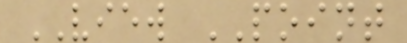VIEW POINT
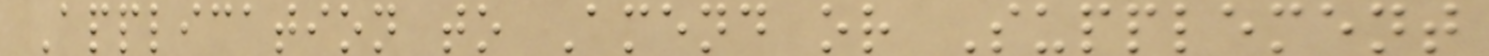Application to Amend or Supplement
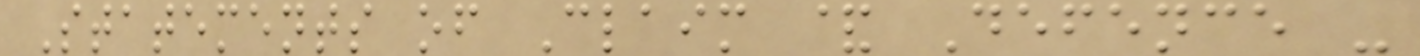Statements of Claim & Defence -
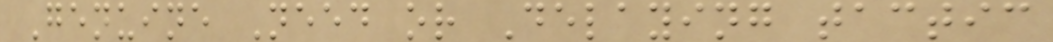Genuine Need or Delaying tactic
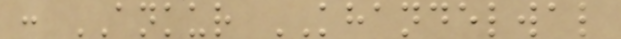: ANKUR KHANDELWAL
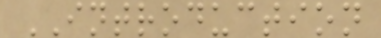INTRODUCTION
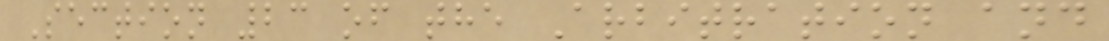Section 23 of the Arbitration and
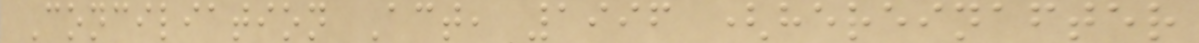Conciliation Act, 1996 (hereinafter
